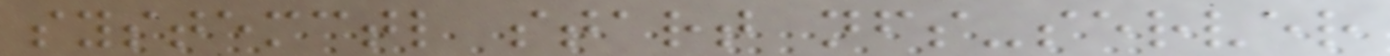systemctl start nfs-server
